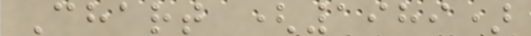Chart (1989)
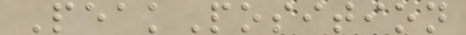PeakPosition
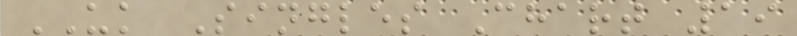UK Singles Chart 19
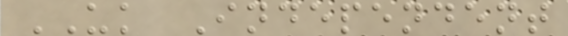UK Independent
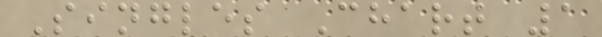Singles Chart 1
